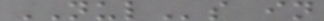NULs in
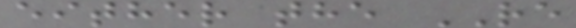either the RE
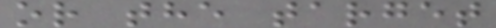or the target
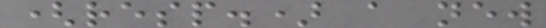(resp.) a new
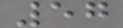57
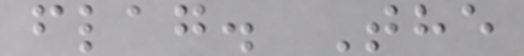flag. The
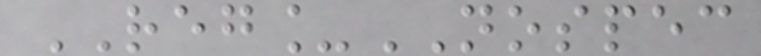REG_NOSPEC
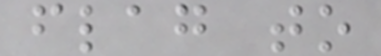flag to
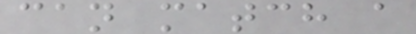can match a
